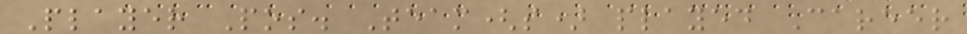Player Pos. Team(s) played Career
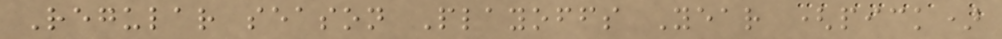Regular season Playoffs Year (pick)
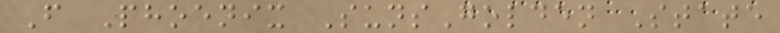F Phoenix SunsGolden State
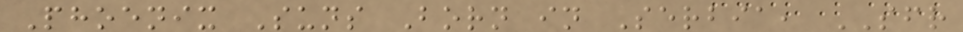Phoenix Suns Born in Serbia, SFR
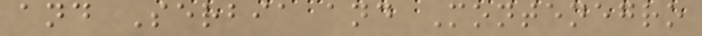and Serbia and Montenegro
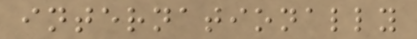internationally
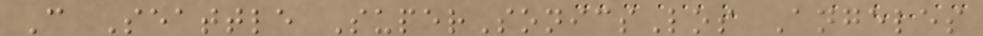C Seattle SuperSonicsLos Angeles
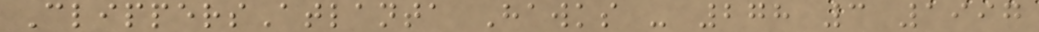ClippersAtlanta Hawks - 278 3 1997
